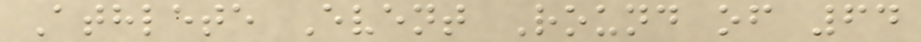Athlete Event Round of 64
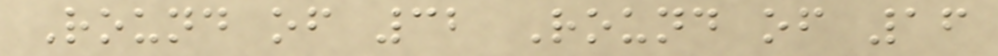Round of 32 Round of 16
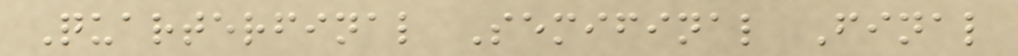Quarterfinal Semifinal Final
